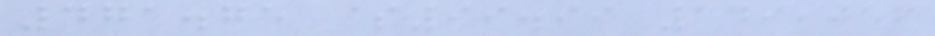471.75 $99.99 149,056
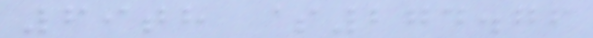69th $274.76
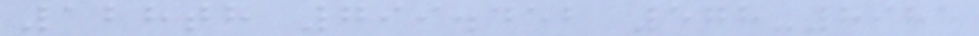128th 799.452 578-8985
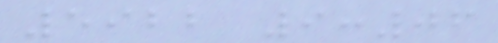5922 9:06
